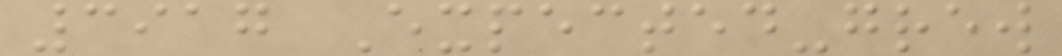3917 Expected-grew
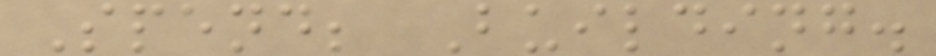Spend; Building.
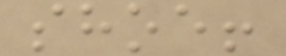shoe!
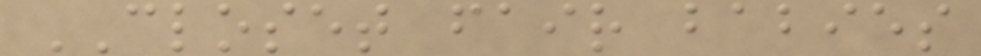CLOSET fair babies
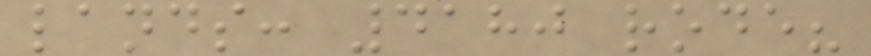lands: 4180 rode?
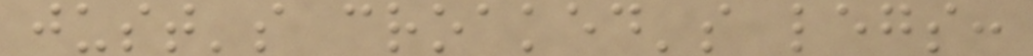just's croaked's legs:
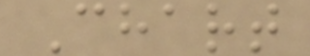Chart
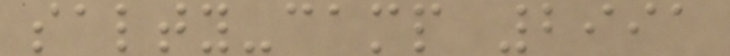salty-camp 2991
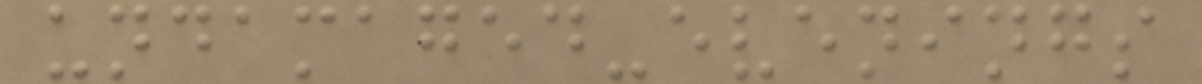undamaged-evenings
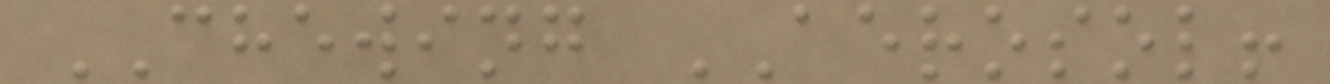CHEWING AEROSOL!
